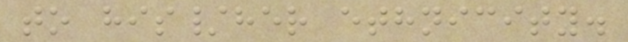to his/her ethnicity.
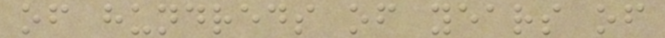of hundreds of years of
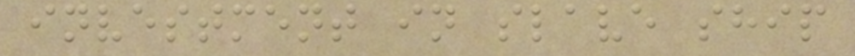investment in slave ship
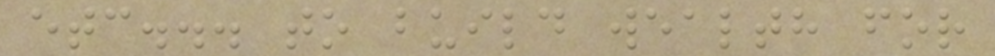etc... to build wealth for
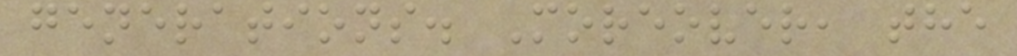generations. Moreover, the
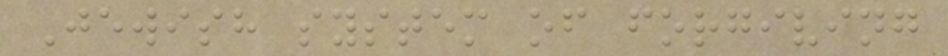Jewish system of forgiving
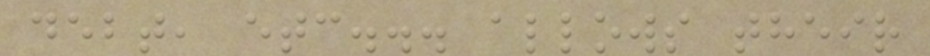debt, etc... allows their
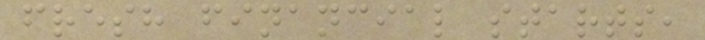fresh financial starts,
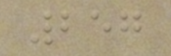257
